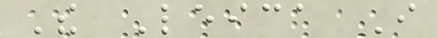The Leica I
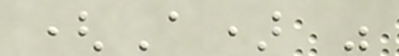(A) was
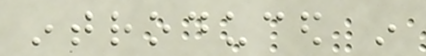introduced in
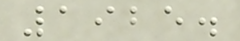1925.
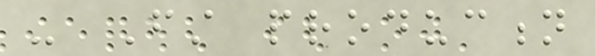- First production
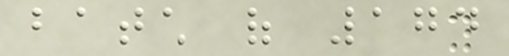batch of 174
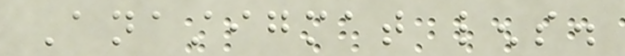Anastigmat lens.
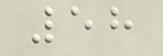58
